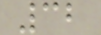32
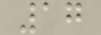17
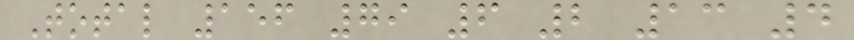Total 156 79 6 2 13 4
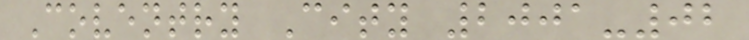Coventry City 2001-02
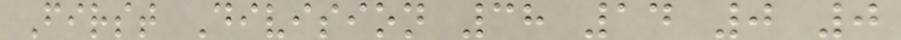First Division 38 14 0 0
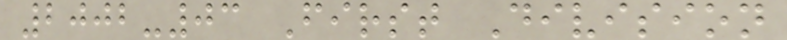2002-03 First Division
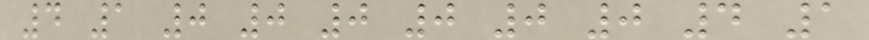4 1 0 0 0 0 0 0 4 1
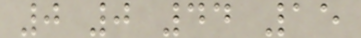0 0 44 15
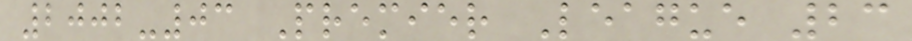2002-03 Premier League 23
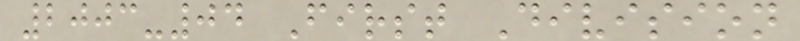2003-04 First Division
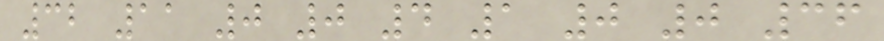32 11 0 0 4 1 0 0 36
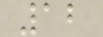12
